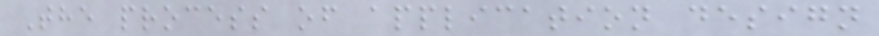The process of application design
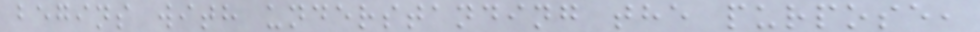begins with understanding the purpose,
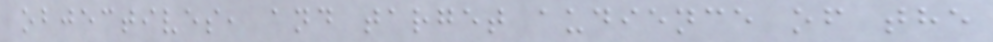objectives, and target audience of the
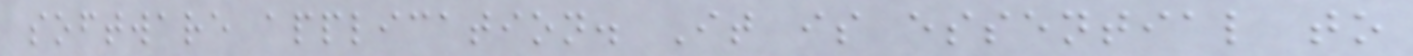software application. It is essential to
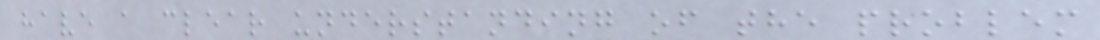have a clear understanding of the problem
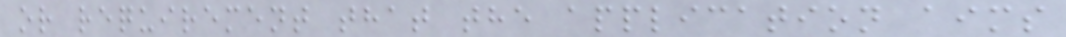or requirement that the application aims
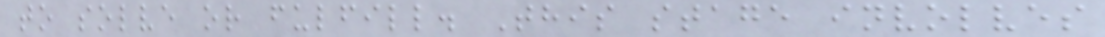to solve or fulfill. This stage involves
